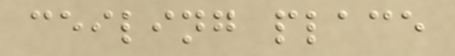ceiling place
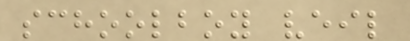schoolboy veil
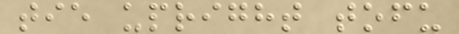tie upright tofu
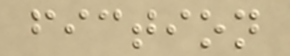fiction
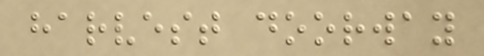harvest doorway
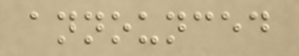announced
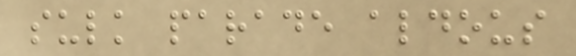sulk parade aldous
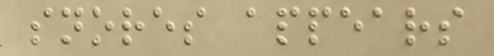snores appears
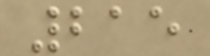215
